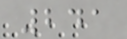241
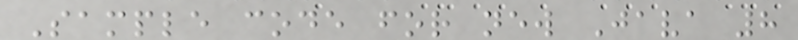Sample code for new Java 8
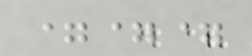===
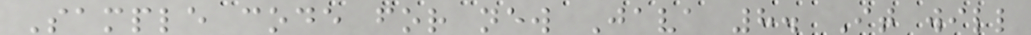Sample code for new Java 8. It will
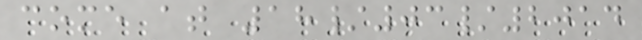come at 18/03/2014
